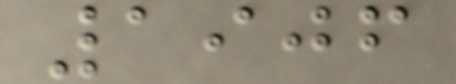1906
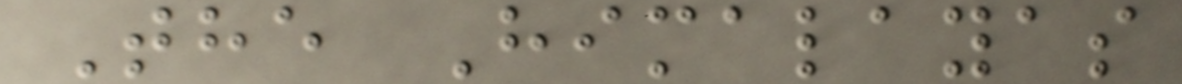The Himalayas
